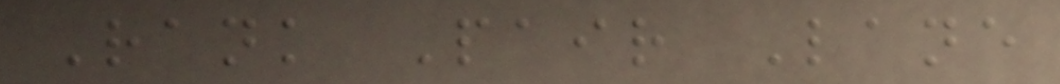Rank Pair Lane
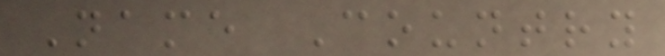Name Country
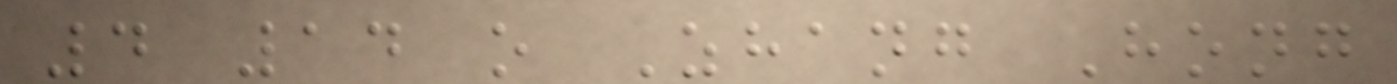4 14 o Zhang Hong
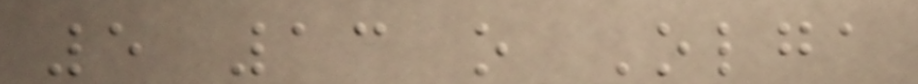5 13 o Olga
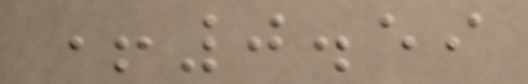+0.59
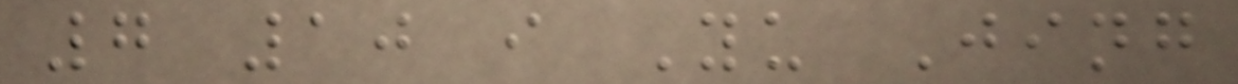7 10 i Yu Jing
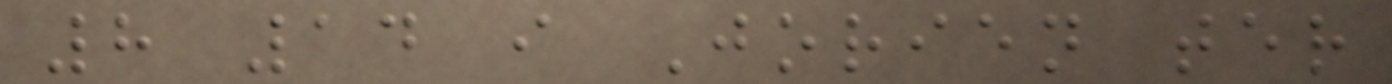8 14 i Jorien ter
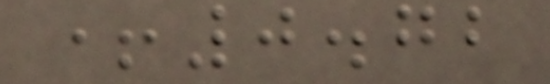+0.72
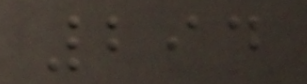294
